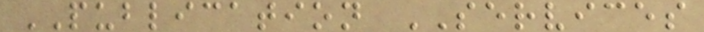PUBLICATION SERVICES
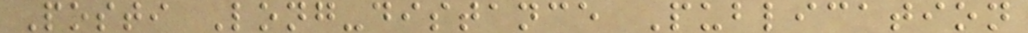Posti Long-distance Publication
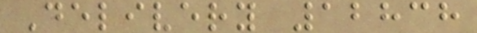Delivery 12838
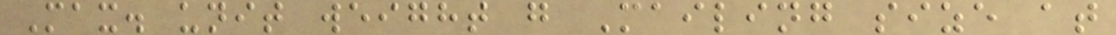Max. unit weight g Mailing size at
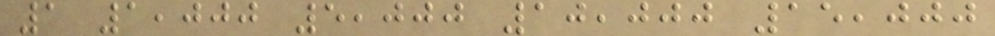1 1,000 5,000 10,000 15,000
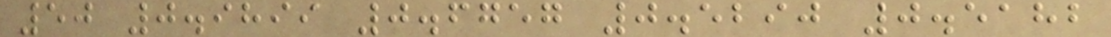50 0.9899 0.6757 0.5290 0.5182
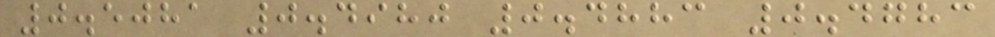0.5081 0.4980 0.4883 0.4783
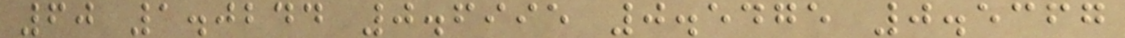60 1.0244 0.6995 0.5475 0.5367
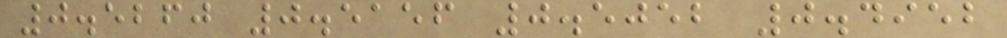0.5260 0.5156 0.5052 0.4952
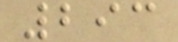293
